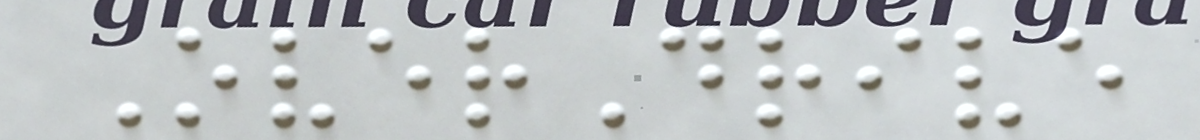OverDrive
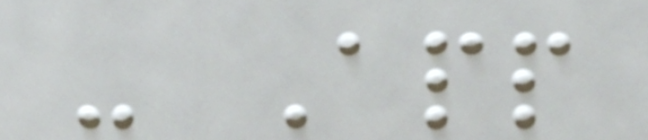- App
